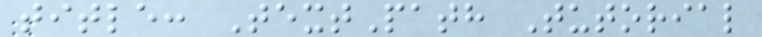title: TextPath Tutorial
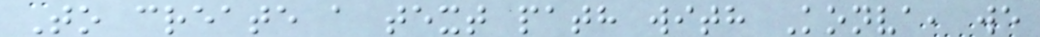To create a text path with Konva, we
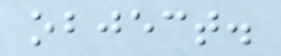object.
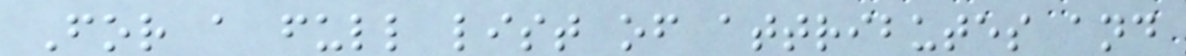For a full list of attributes and
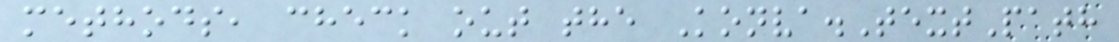methods, check out the Konva.TextPath
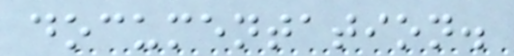documentation.
